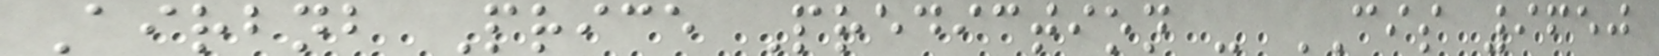Airbnb Price Prediction - CIS 9650
